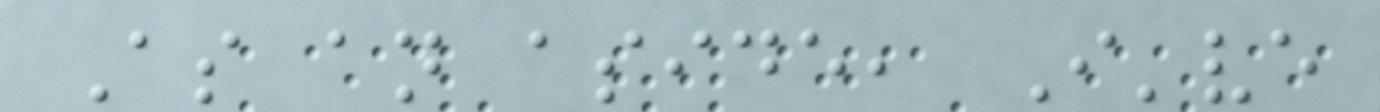As an aside, I've
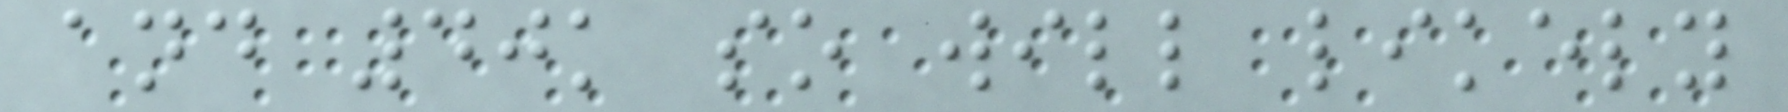and 40k so will likely
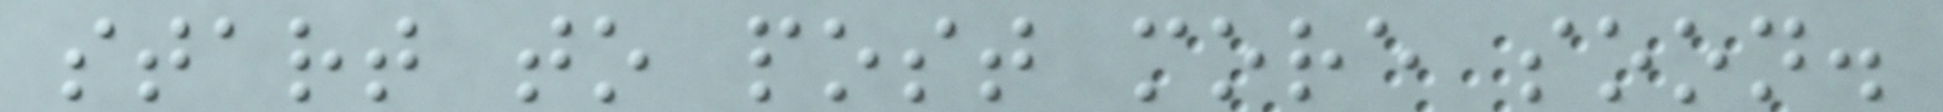start to post more soon.
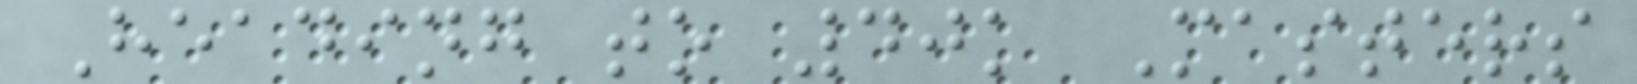Heading to 40k Masters
